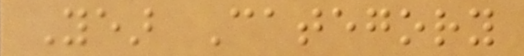Year Category
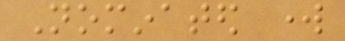Nominated work
